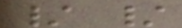/ /
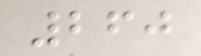260
